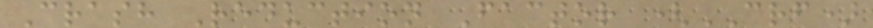Crash Reduction Factor (CRF)
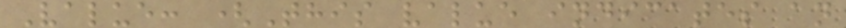Value: (This value indicates an
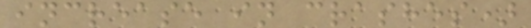increase in crashes)
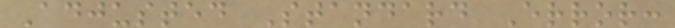Adjusted Standard Error:
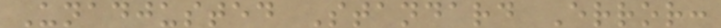Unadjusted Standard Error:
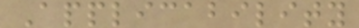Applicability
